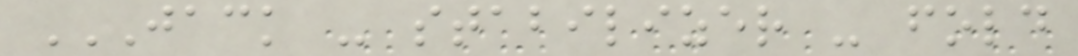JACK - STABILIZER - FOLD
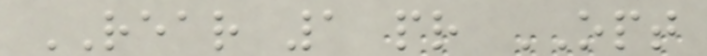REAR 1 pr OPT
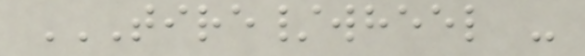TIRE/WHEEL -
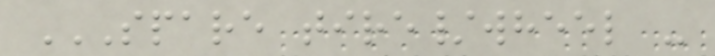SPARE TIRE/WHEEL -
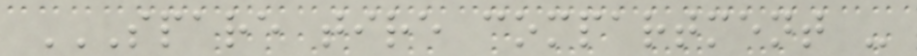SPARE TIRE COMPARTMENT -
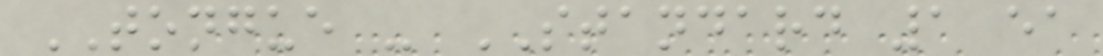TONGUE - STANDARD 1 ea
